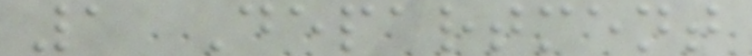1 Department
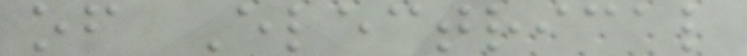of Electrical
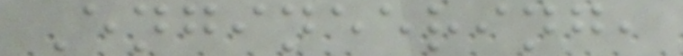Engineering,
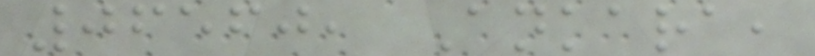06560, Ankara,
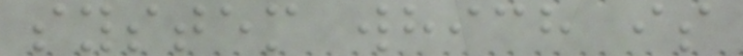system which is
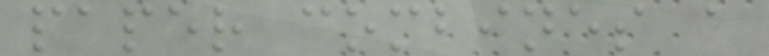paper combines a
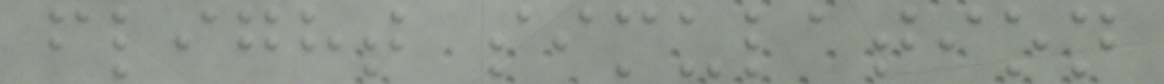flight simulation
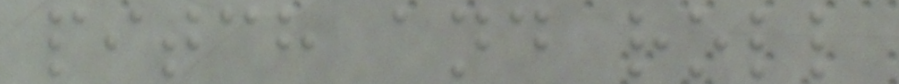pitch and roll
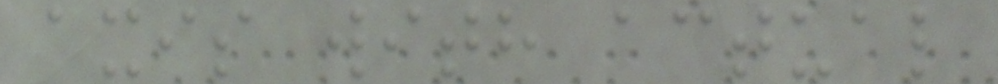axis with actual
